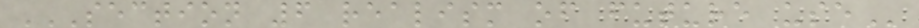SECTION 6 REALISM OF FUTURE USE
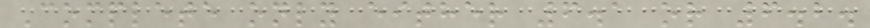Complete only either 6.1 or 6.2.
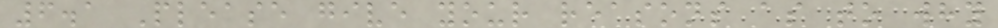6.1 Please give your reasons as to why
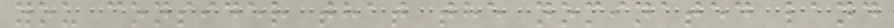you consider that the nominated land
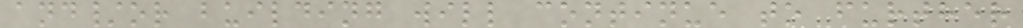and/or building will continue to further
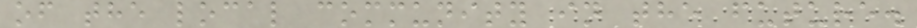of the local community in the future.
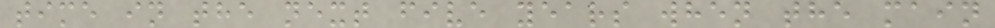time in the next five years when the main
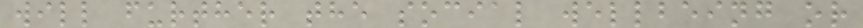will further the social wellbeing or
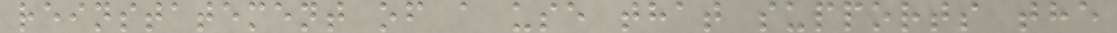reinstatement of a use that supports the
